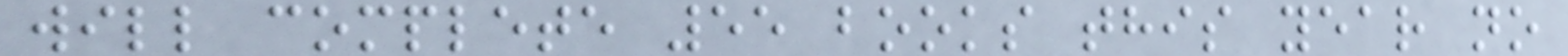will complete 55 books this year no
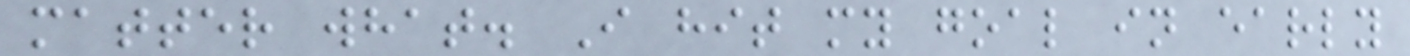matter what. I hit my goal in early
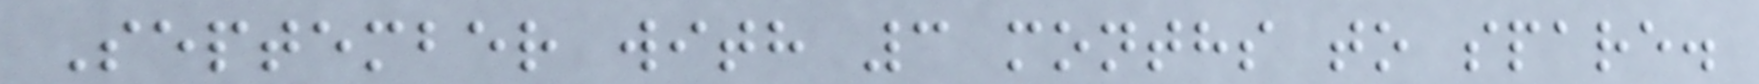September with 3 months to spare.
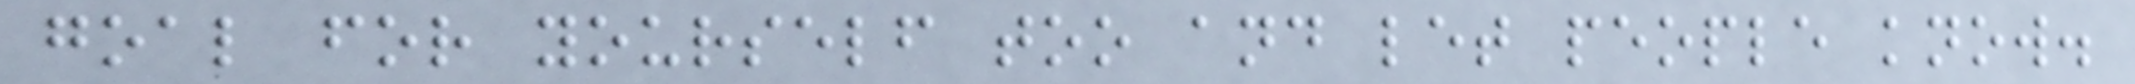goal for yourself too and let people know.
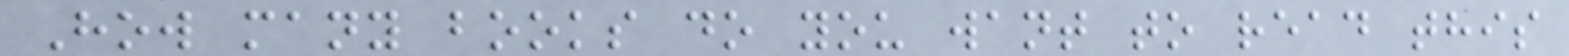How many books do you want to read this
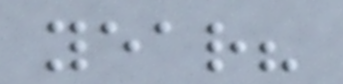year?
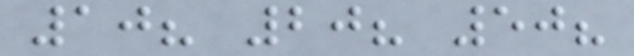10? 20? 50?
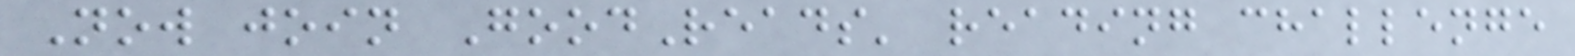Now join GoodReads' reading challenge
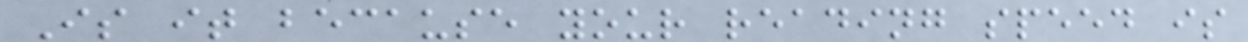Is it because your reading speed is
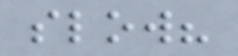slow?
